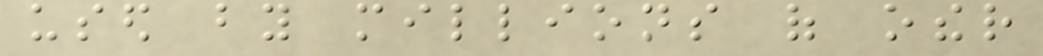used by millions of other
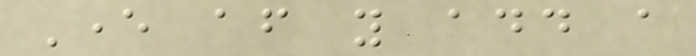Ever after you add a
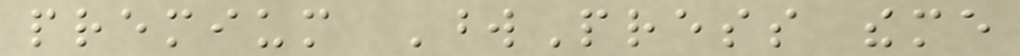premium WordPress theme
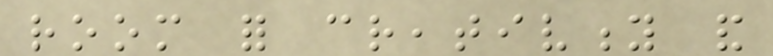room for creativity and
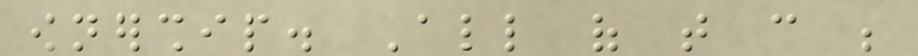ownership. All of that can be
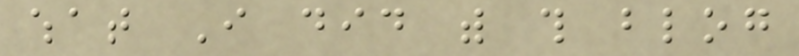what I did with this blog
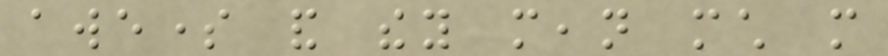awesome and they mean much more
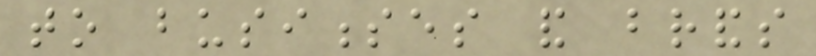to businesses and brands
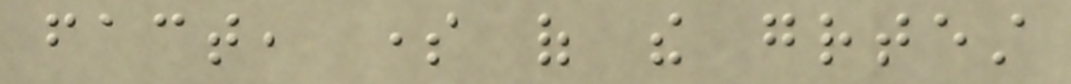fact, some of the greatest
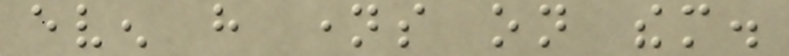even have names on them.
